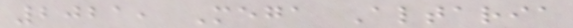2021, Mega Altaria
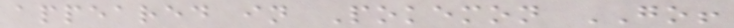appeared in Pokemon GO!
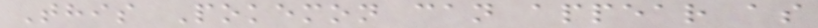This Pokemon can appear as
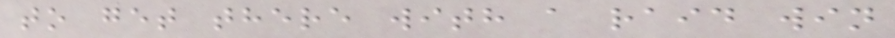to get there with a raid win
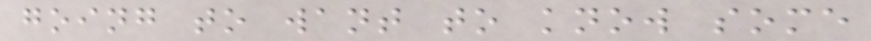going to want to know some
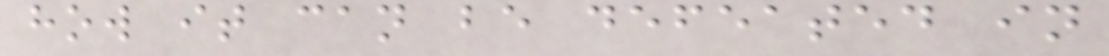how it can be defeated in
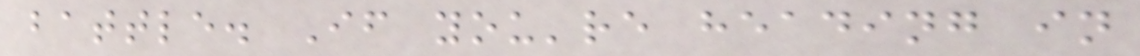battle. If you're heading in
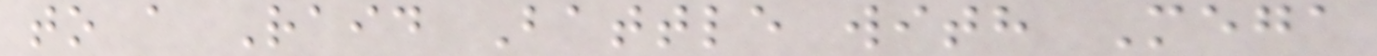to a Raid Battle with Mega
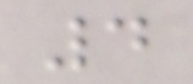4
